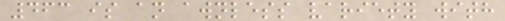463 is an awnless variety with
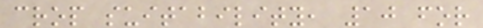crop suitability, 10 for
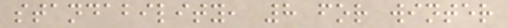standability, 8 for winter
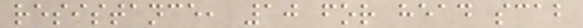resistance, 10 for head scab
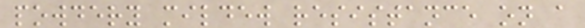powdery mildew resistance on a
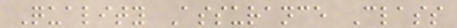Quality Assurance Class
